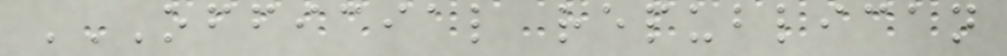OFFICIAL REPUBLICAN
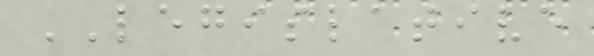LEGISLATIVE
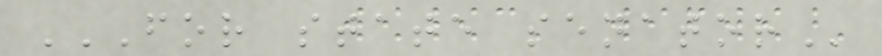FOR STATE SENATOR
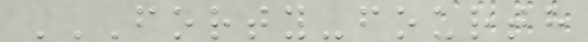FORTY-FOURTH
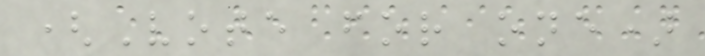(Vote for one)
